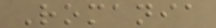Romania
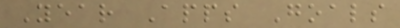Year Apps Goals
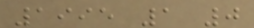1995 1 0
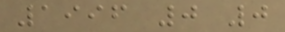1996 0 0
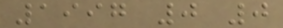1997 0 0
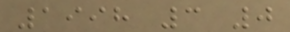1998 3 0
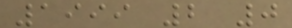1999 2 0
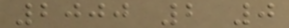2000 2 0
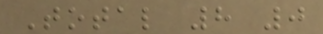Total 8 0
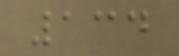134
